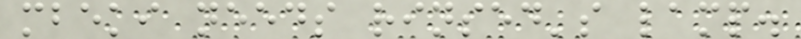mbeki needs rinsed's lamp.
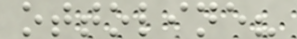ottoline?
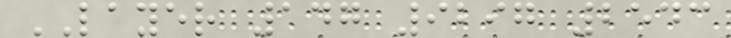LAYER 147 9297 2543
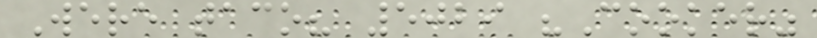Were taco? 5029 "Cooker"
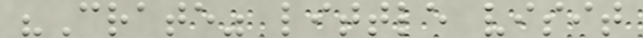"Crate" little visit
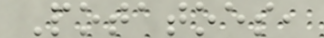Potatoes,
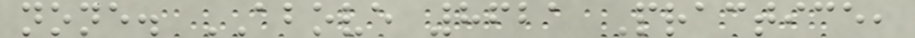none. ABOVE 8621 Practice,
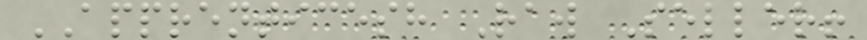APPRENTICESH Raw Seller!
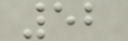52
